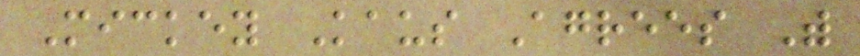Mickey Kaus Agrees With
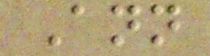Ann
